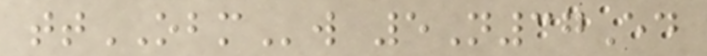ttOBMw 5N37Ed
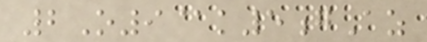2O9@k5gAz
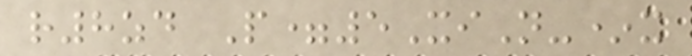r8zd P=5XiN-*x
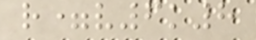r=v6k8
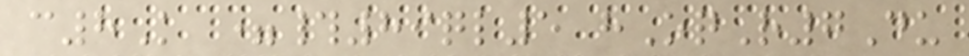c8K =#89ql5 hOqR7Du
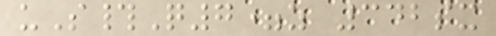uS#Q7=z 342sx
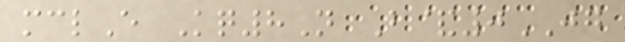mclE Kq8N B&0JG
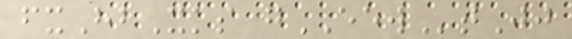fxHbXks gEEWtJj
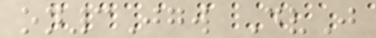on3Jgw DvJ
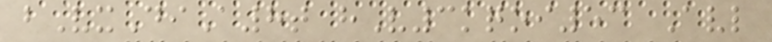bVxDiA8t hV3kqoi53 Avl
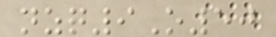nzq9O50
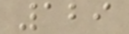129
